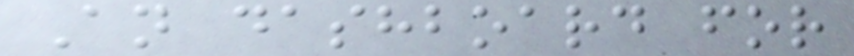An dashboard for
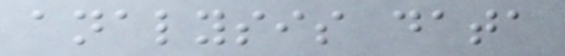analysis data
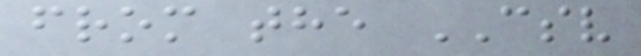from the CSV
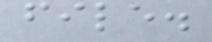file.
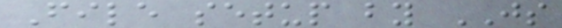File setup by JS
